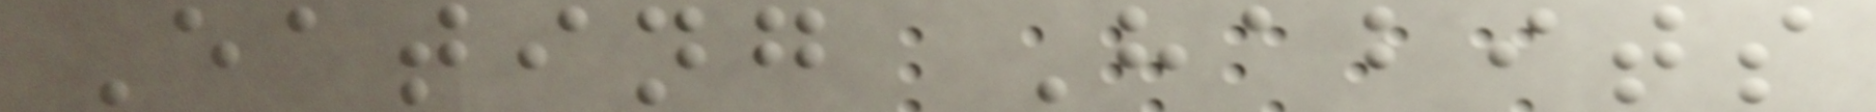Eating Habits
